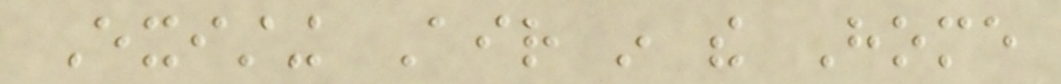Existing Air in the Home
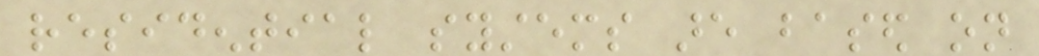residential systems are based on
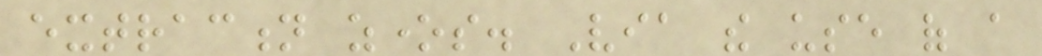extraction zones. Via the use of a
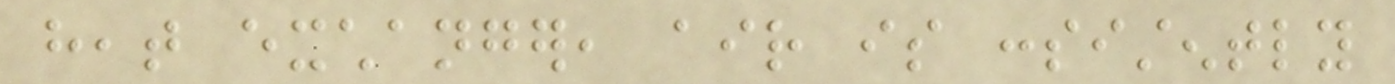heat exchanger, air is consistently
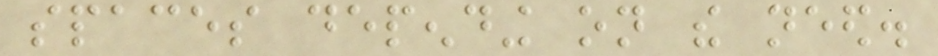spaces depending on the need.
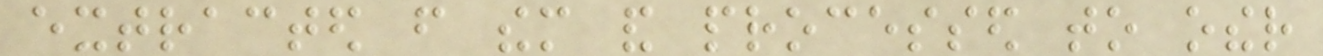extracted from them and processed to other
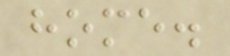home.
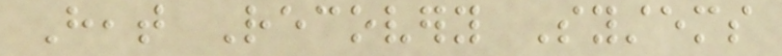Heat Recovery Systems
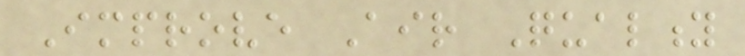Improve Air Quality
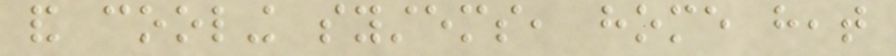and cooling systems, home heat
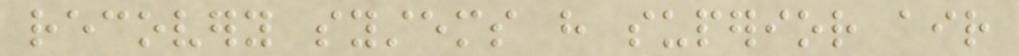recovery systems have superior air
